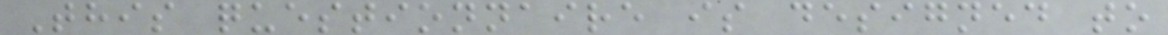This questionnaire is designed to
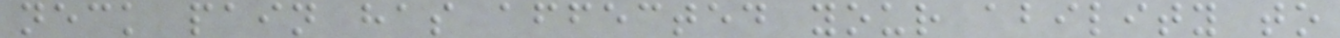neck pain has affected your ability to
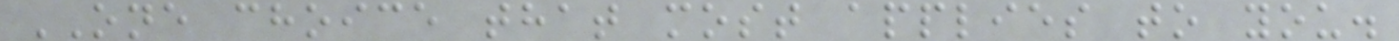ONE choice that most applies to you.
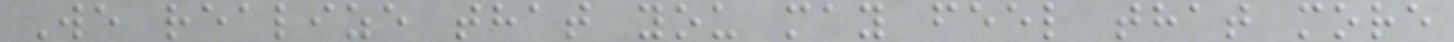We realize that you may feel that more
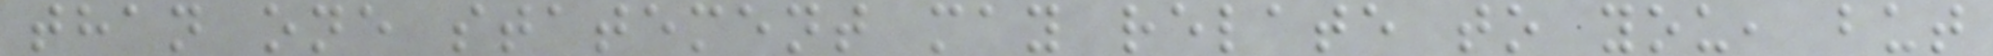than one statement may relate to you, but
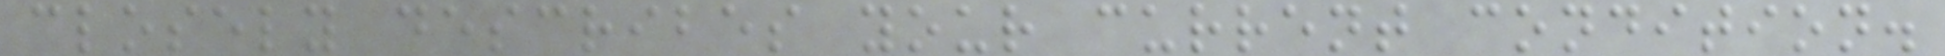closely describes your current condition.
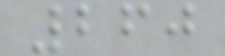260
